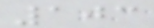103
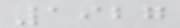1927
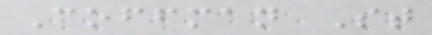Coffman St
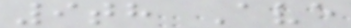9th Ave
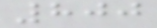800
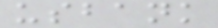usbank
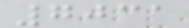7031
